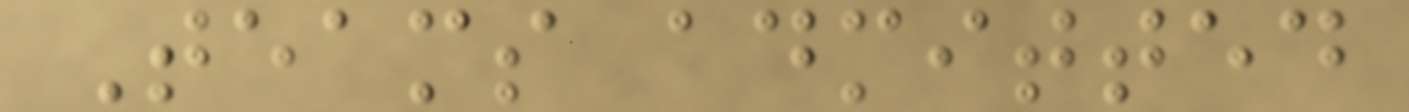Teams admitted
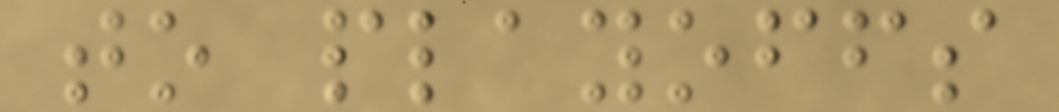to playoffs
